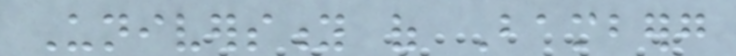University of Bamberg
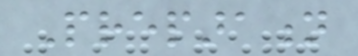Preparation
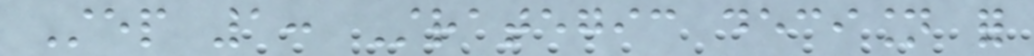Step 1: Strategic decision for
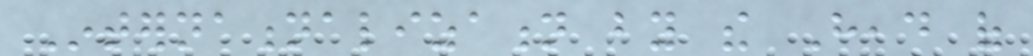Internationalization by the Head of
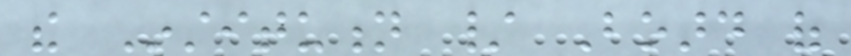the Institution / Board of
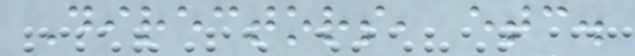Directors, etc.
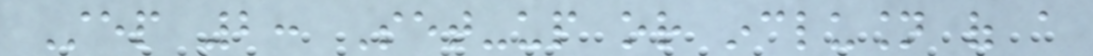Step 2: Set-up or inclusion of a
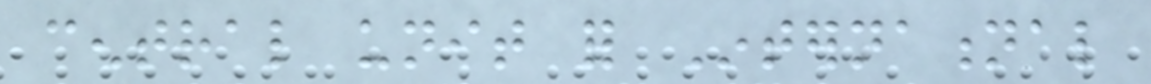central unit for International
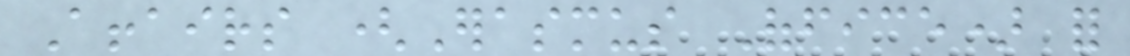Affairs (Erasmus Office) for
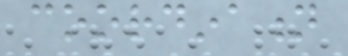coordination
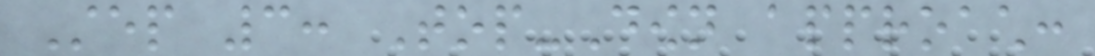Step 3: Top-Down approach:
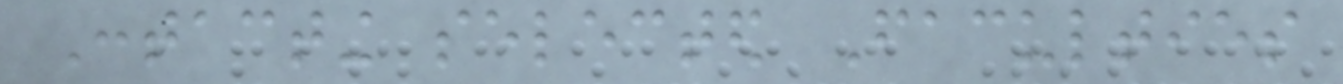Contacting selected Faculties
